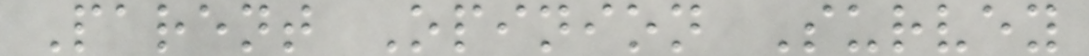Parent Opinion Survey
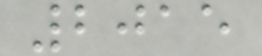2015
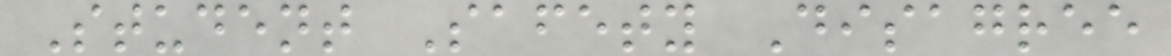Student Safety Disagree
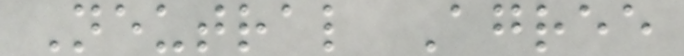Neutral Agree
